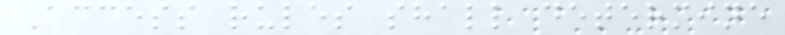Access rules shall determine
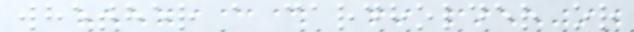whether a cardholder or
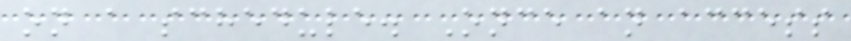on a schedule. Once an access
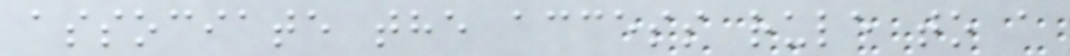associate the access rule to a
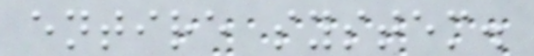entire system.
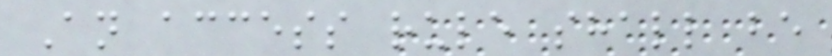An access rule shall be
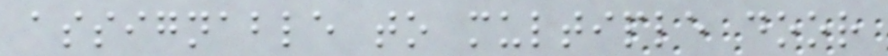assignable to multiple door
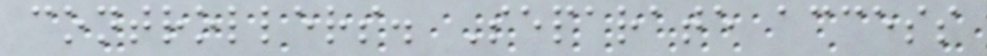controllers. Separate access
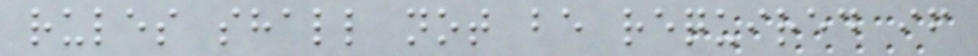rules shall not be required if
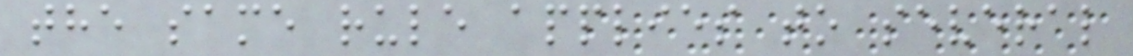the same rule applies to several
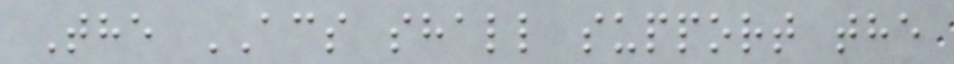The ACS shall support the
